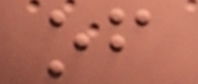of
